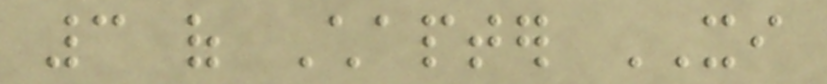3 of Chapter XI
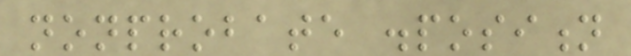nonprobate disposition
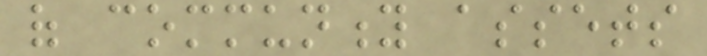of community assets
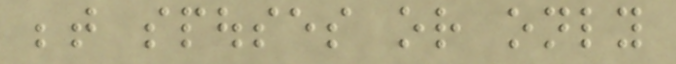between spouses or only
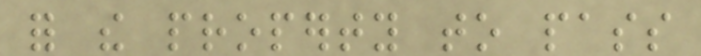for the property to pass
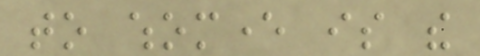to whomever is the
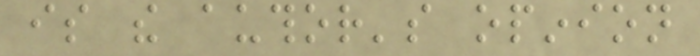is the author's opinion
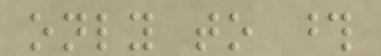only to those
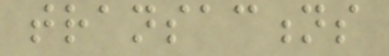transactions
